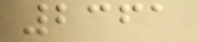2361
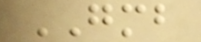GMB
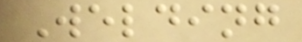Welding
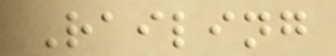Railing
